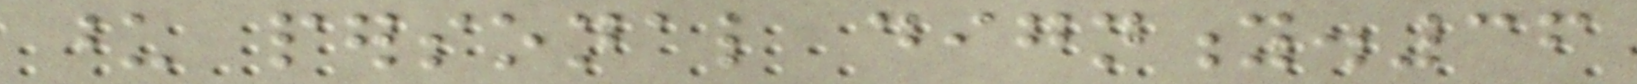upon personal dignity.36
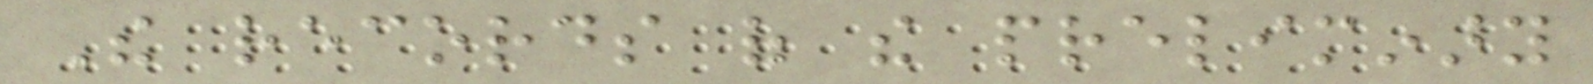The records of the preliminary
